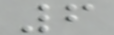6
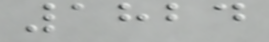1824
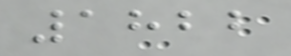1822
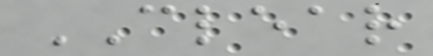CLEAR
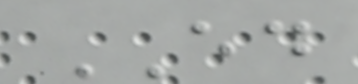ED
